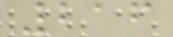216
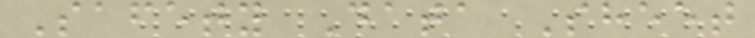Safety Data Sheet
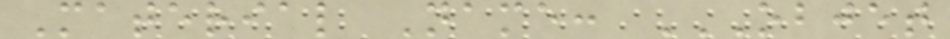Material Name: OBJET
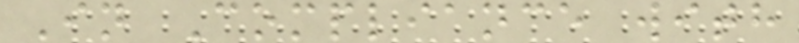In Compliance with
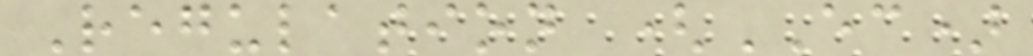Regulation (EC)
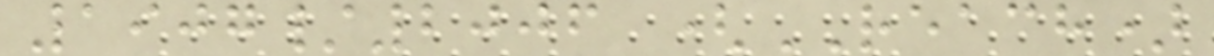1907/2006 (REACH)
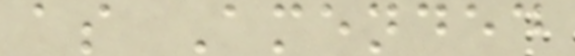as Amended
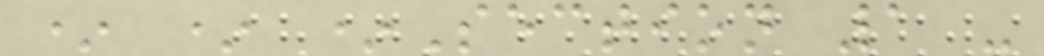* * *Section 1 -
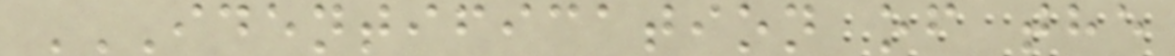IDENTIFICATION OF THE
